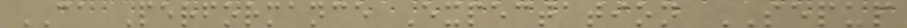CA Performance Expectation SEPUP
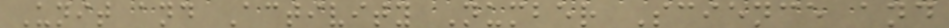Unit and Activity Number Science and
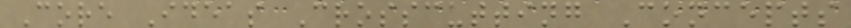Core Ideas Crosscutting Concepts
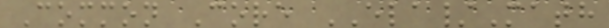Common Core ELA/Math
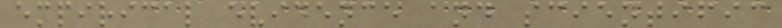empirical evidence and scientific
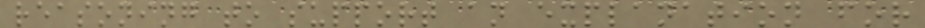reasoning to support an explanation for
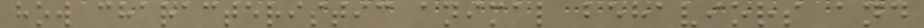how characteristic animal behaviors and
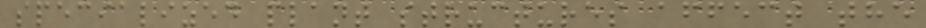specialized plant structures affect the
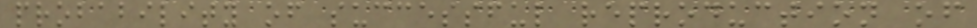probability of successful reproduction of
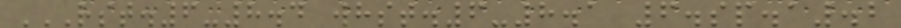RST.6-8.4 WHST.6-8.1 6.SP.A.2
